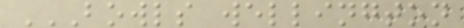BOWLS WELLINGTON
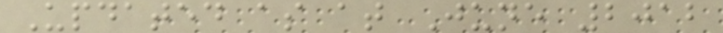Updated as at June 2012
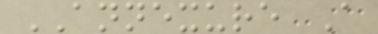ANNEXURE A
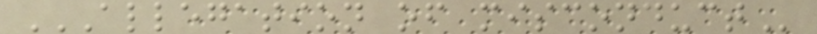ALLEGATION OF MISCONDUCT
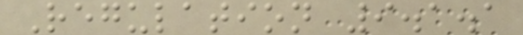Regulation 9.1.1
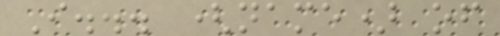I... (name) of
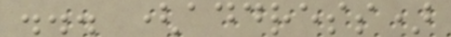... (address)
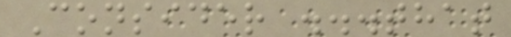Consider ...that
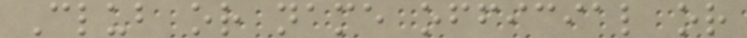Club or name official or
